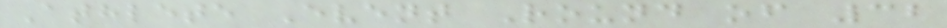Athlete Event Round of 32
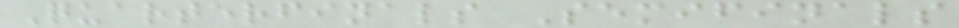Quarterfinals Semifinals
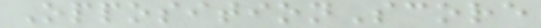OppositionScore
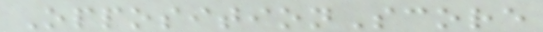OppositionScore
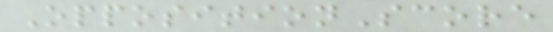OppositionScore
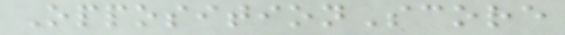OppositionScore
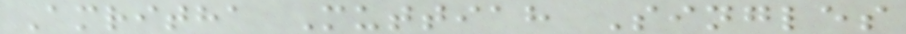Amritha Muttiah Singles
